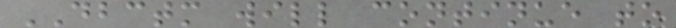DBCTM will continue to
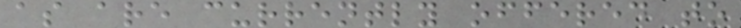as are currently offered to
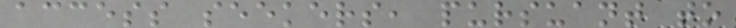access seekers, pursuant to
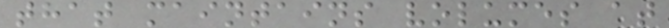that maintains volumes at
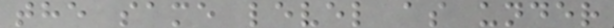the same level as under
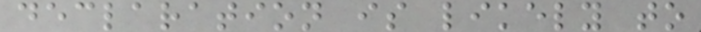declaration is likely to
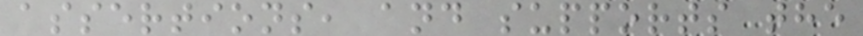assertions, and supports the
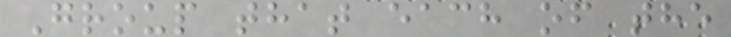Group that each of the
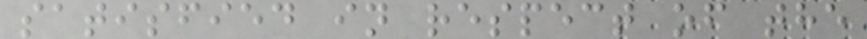satisfied in respect of the
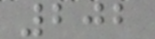202
